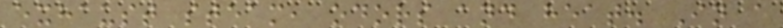exhaust steam, odors and heat. In a
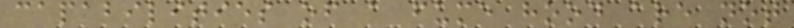capabilities of a fume hood are not
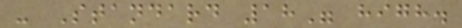- Standard 18" high.
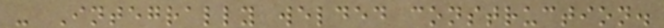- Integrally welded construction.
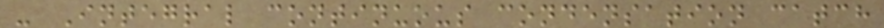- Integral continuous condensation catch
